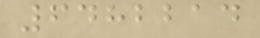6482214
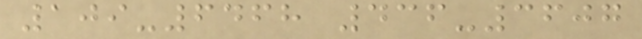109-6468 436-3607
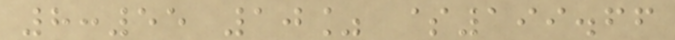8:55 10% $199.66
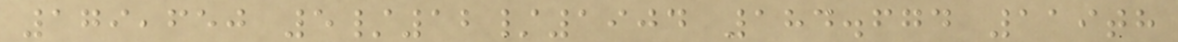179,650 5/12/1904 184.674 119th
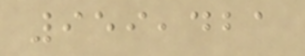959,421
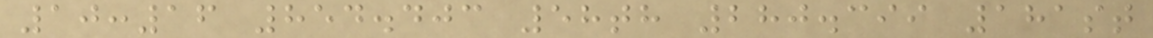10:16 854.403 58th 280.399 181st
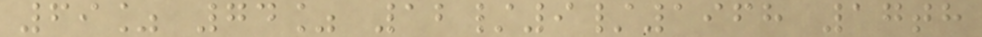69% 74% 12/9/1968 17th
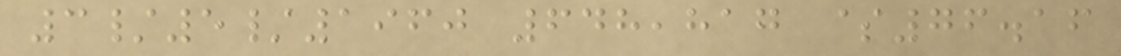3/5/1960 648,817 $76.16
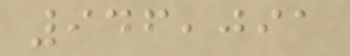946,091
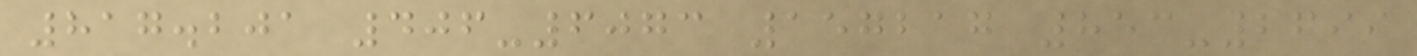817.201 406-6073 157217 853-2699
